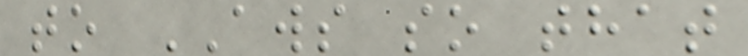to AWS so that
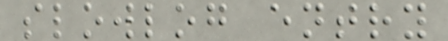slowlog entry
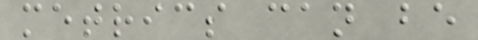metrics can be
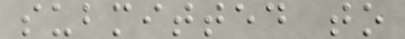submitted to
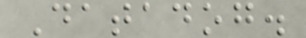Datadog.
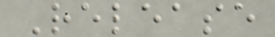Release
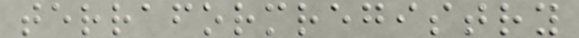terraformregistry
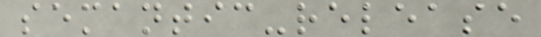semantic-release
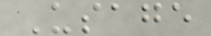Usage
